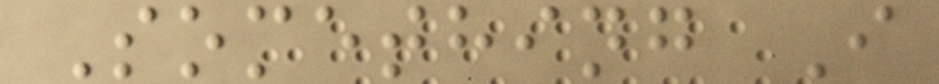Something I
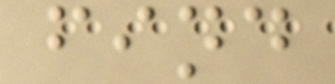find
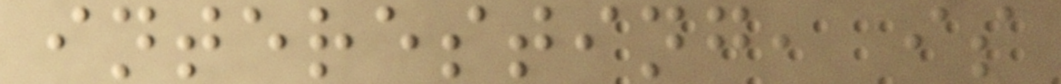interesting, is
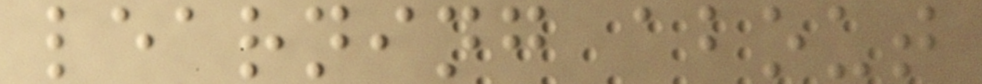learning about
